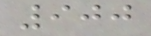900
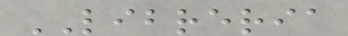LIBRERIA
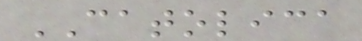CATOLICA
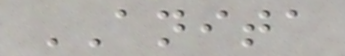ANITA
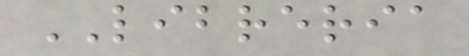LIBRERIA
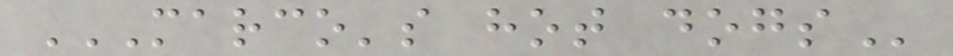MARCO'S HOT DOGS
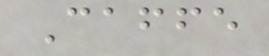Caffe
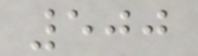500
